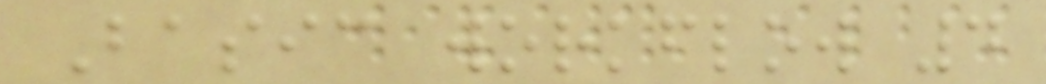Basic workflow 4
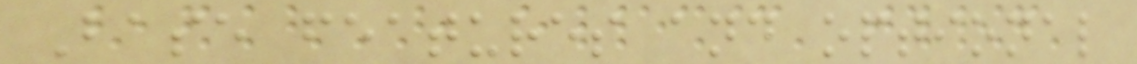Base features and optional
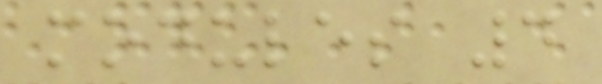modules 4
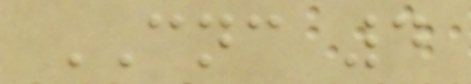CNC 4
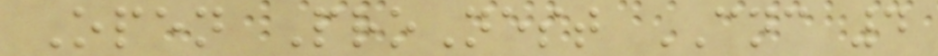Open ProNest CNC 4
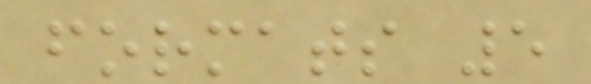formats 5
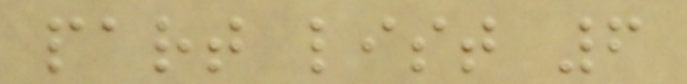part list 6
